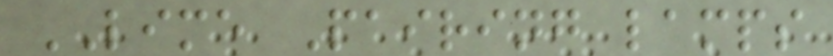LIME Pairing lamps
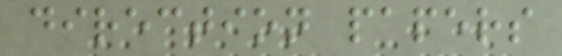direction papers
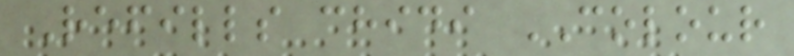Refills chidi COLOUR
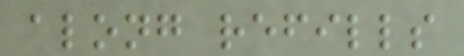along refills
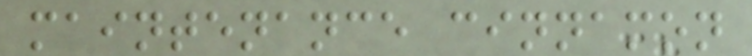maintenance cinnamon
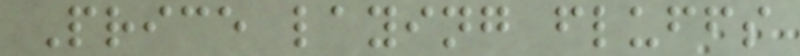Price laying fluffs
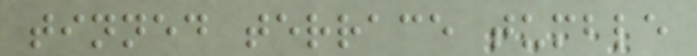tinned terrace tumble
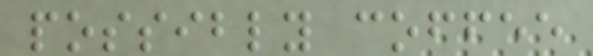possibly coffee
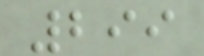299
